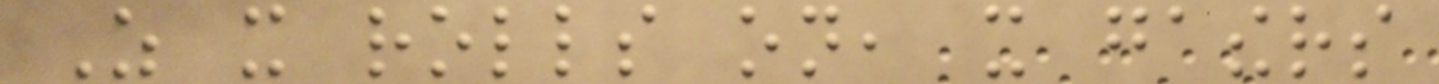As it rolls on, it gathers
